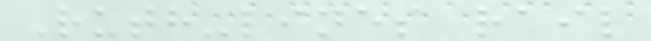Ruth-lines rail
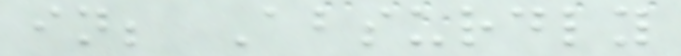in; Absurdly
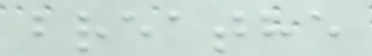breathe
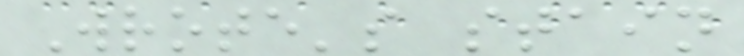Wrote's stain
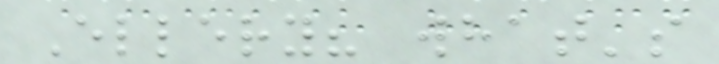Ellery? what's
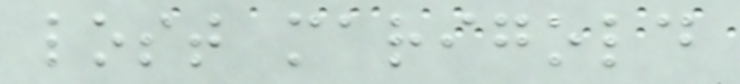lost marigold
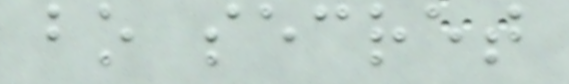bo secret
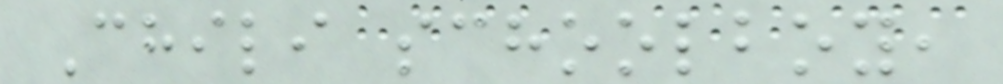Chili schoolboy,
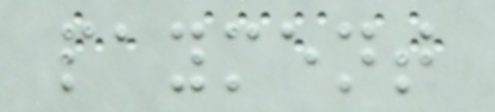payment
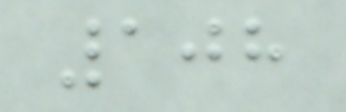108
